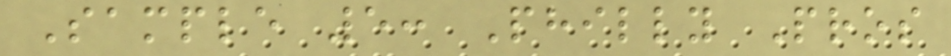Sample 5: Philly Pros
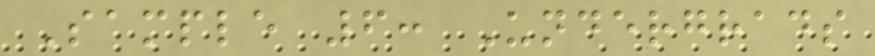Sample 6: Undergrads
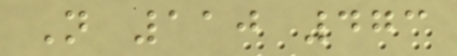N 110 473
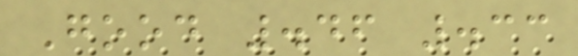Good .46 .33
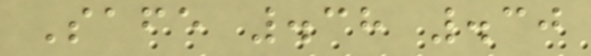Safe .38 .30
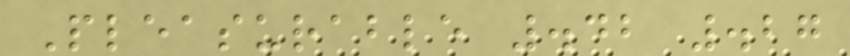Pleasurable .42 .27
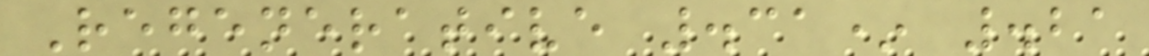Regenerative .31* .21
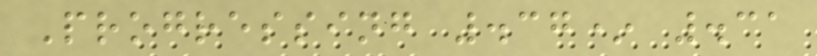Progressing .37* .31
